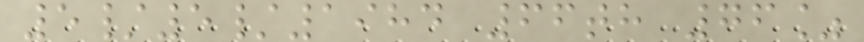5/5/1984 66th 76%
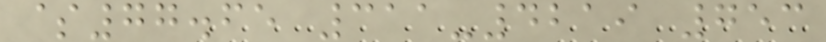$77.65 311-4219 753
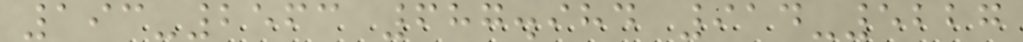193-2563 687.984 914-5227
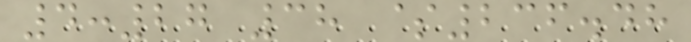4:27 38 $236.48
